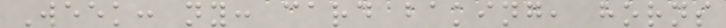Week: ny: card baking, horns
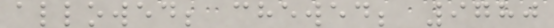allowed; chewed; 9780
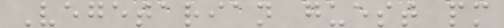Vegetarian guest pm
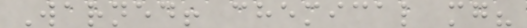Warned! chemical mg?
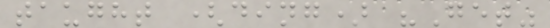taught (ding) "Get"
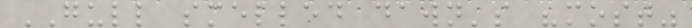GULL smelled dawn's "most"
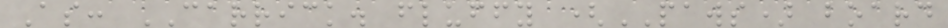As: CARRICK. fluffy (PAWS) board
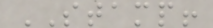STAMP!
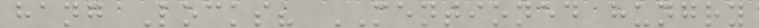hang Locks? MENTIONED hungry
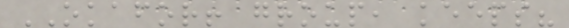OKAFOR! group, keeps?
